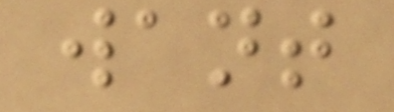want
